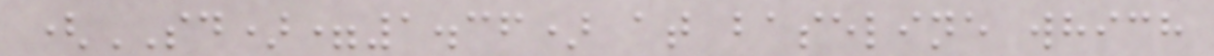(SD)=1.36) at baseline which
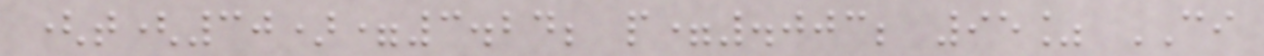(t(30)=3.24; p=.003; 95% CI
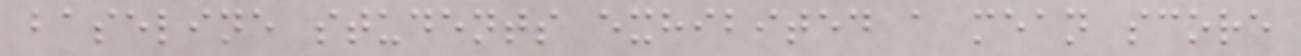baseline students exhibited a mean score
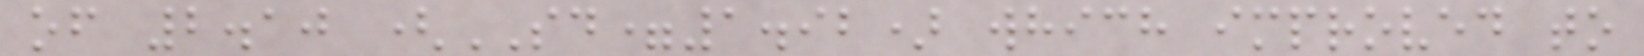of 2.10 (SD=1.92) which improved to
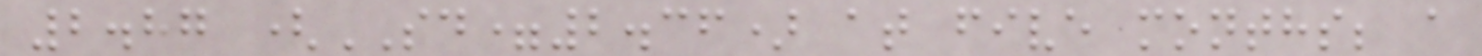2.87 (SD=2.36) at five months; a
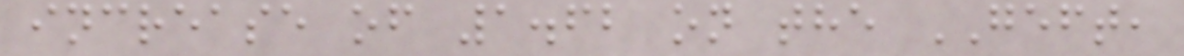increase of 1.62 on the GEFT,
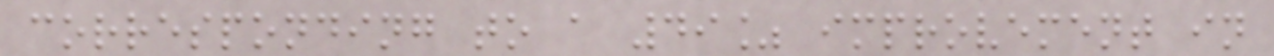corresponding to a 49% improvement in
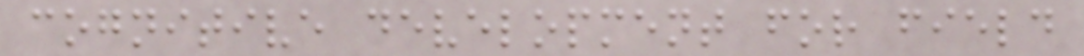cognitive development for field
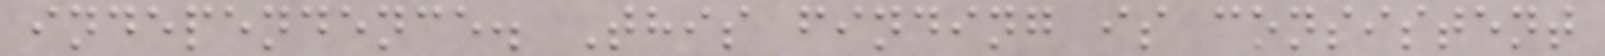independence. This finding is consistent
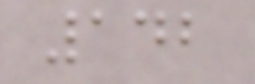142
